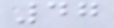47
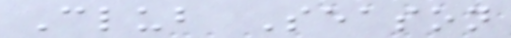Club Season
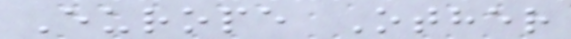Europe Other
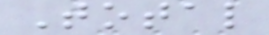Total
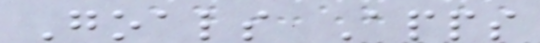Goals Apps
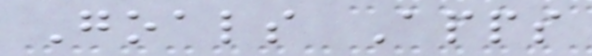Goals Apps
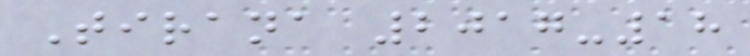Tirana 2017-18
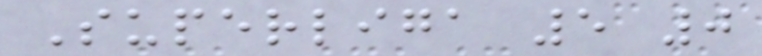Superliga 5 0
